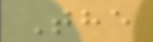The
